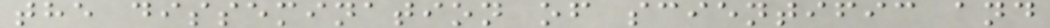the dissemination of scientific and
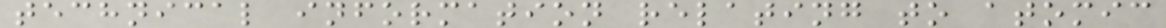technical information relating to atomic
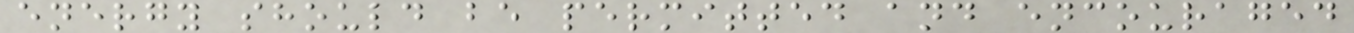energy should be permitted and encouraged
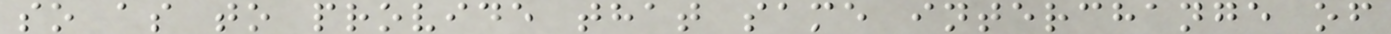so as to provide that same interchange of
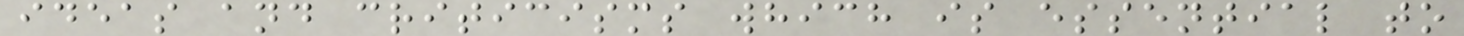ideas and criticisms which is essential to
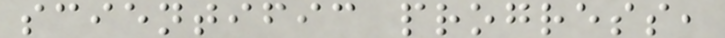scientific progress,
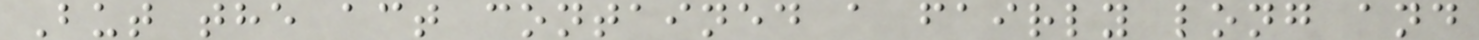But the act contained a fairly long and
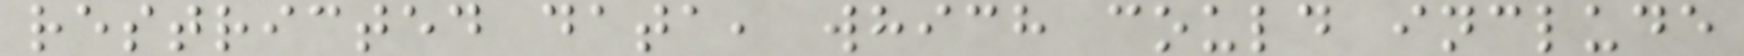restricted data, which could include
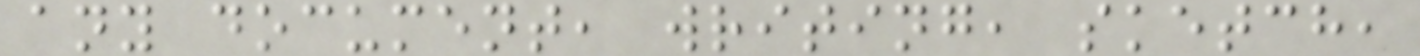any document, writing, sketch,
